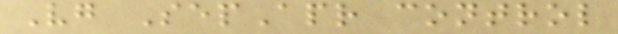Vg SepApr control
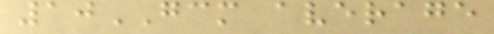10GCM average
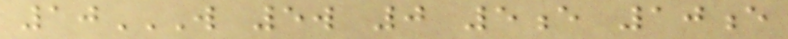10W 5W 0 5E 10E
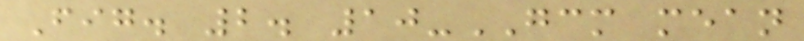Fig. 2. 10-GCM mean
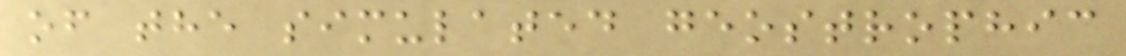of the simulated geostrophic
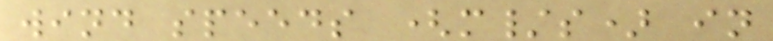wind speeds (m/s) in
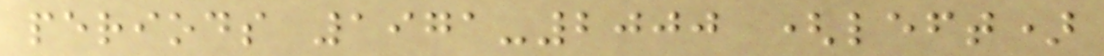periods 1971-2000 (left)
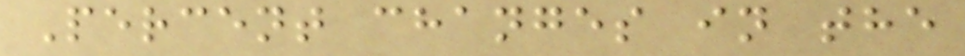Percent changes in the
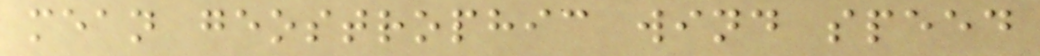mean geostrophic wind speed
